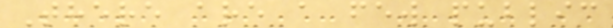There are a few public
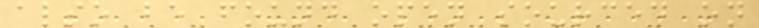also be found open sourced on
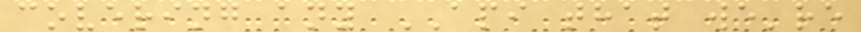covering any API that we're
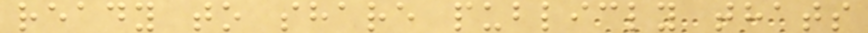ready to share publicly thats
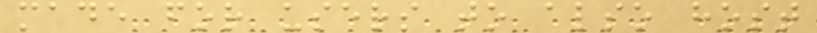made for users to also host
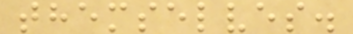themselves.
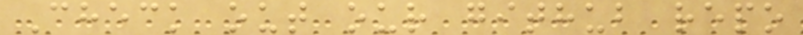Check out our github repo
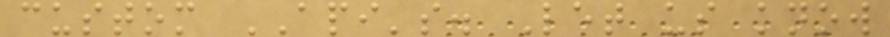custom API's. Let us know
